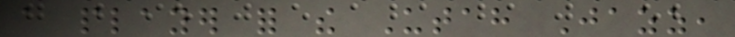a player for the Utah Jazz,
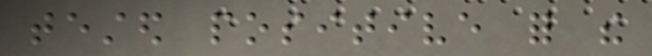tested positive for the
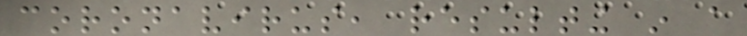coronavirus, resulting in a
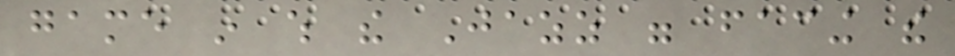game in which the Jazz were facing the
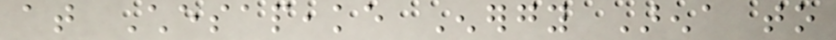at Chesapeake Energy Arena to
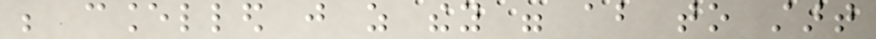be cancelled just as they were about to start
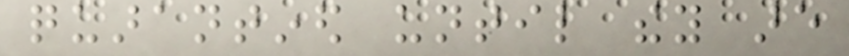quarantined until they are
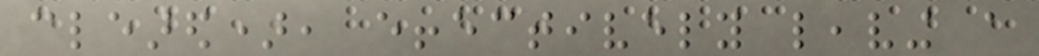cleared), effectively leaving a
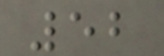52
